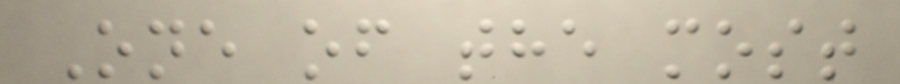One of the most
